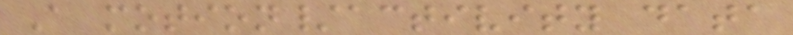A motion/activity data
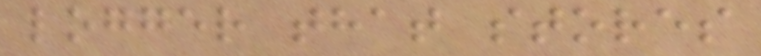logger that stores
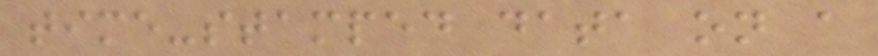time-stamped data on a
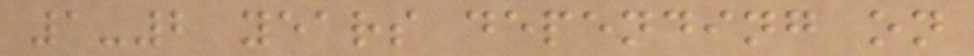1-2 years depending on
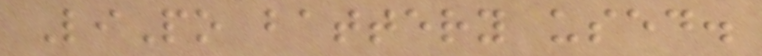LiPo battery used.
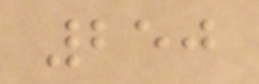250
